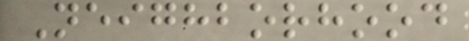Neighborhood
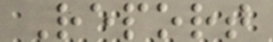Report
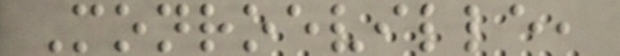Monroeville,
